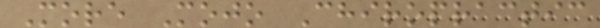More Mojo Chiropractic
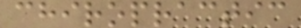chiropractic
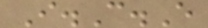I.C.E
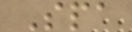Spa
